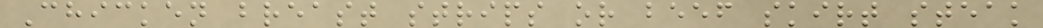Chicken breast strips or beef skirt steak
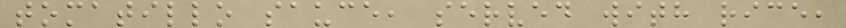tomatillo sauce, served with rice,
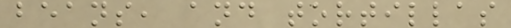beans, and tortillas
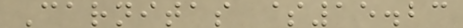Carnitas $15.23
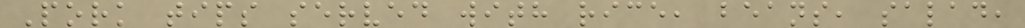Pork tips served with rice, beans, salad,
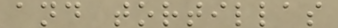and tortillas
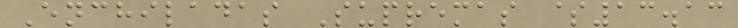Enchiladas Supremas $13.13
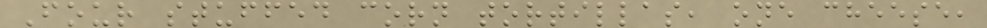Four stuffed corn tortillas, one cheese,
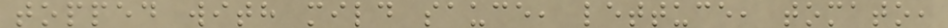topped with mild sauce, lettuce, tomato,
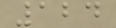124
